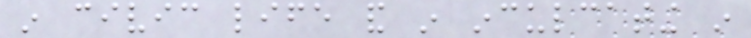in civic life and in inculcating in
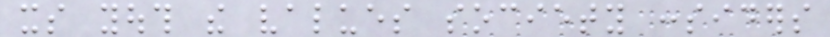its youth the values society considers
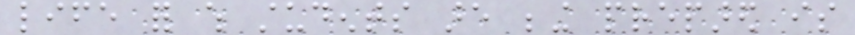life for which students are being prepared is
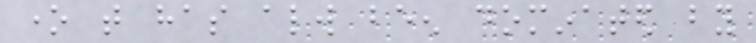one that has always been dominated by
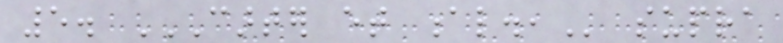5. CARTER ET AL., supra
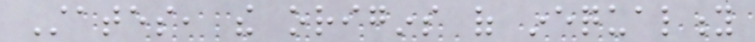States, the origins of inequality
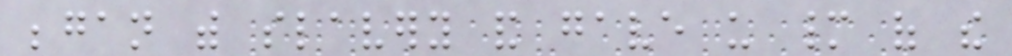began with slavery and gave us many of the
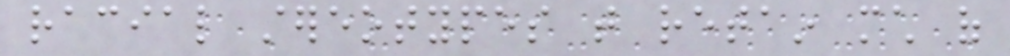racial stereotypes that retain much of
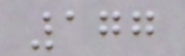177
